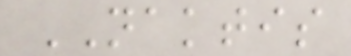NAKTIS
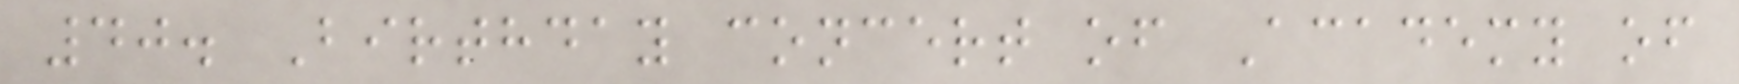40. Birthday concert of Academy of
